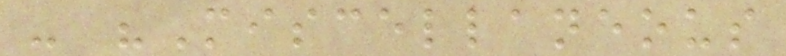- "Miscellaneous
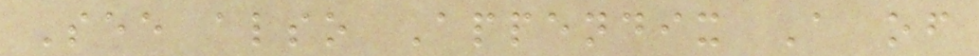See also Appendix A of
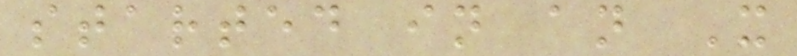started in an X
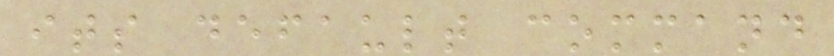its default command
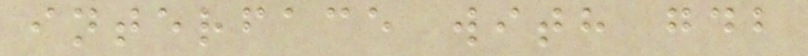interface with gdb
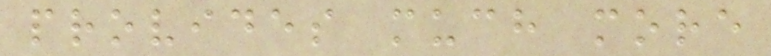provides much more
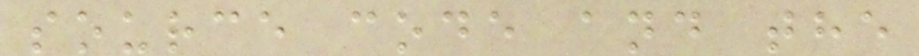source code and the
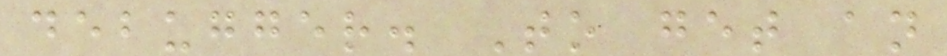debugger. To get an
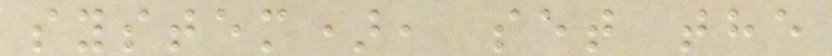system), set the
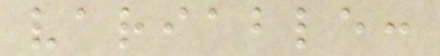variable:
